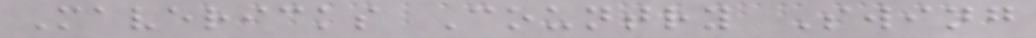Mavericks Country Swing
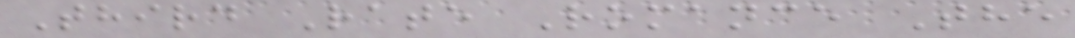Third Rate Romance The
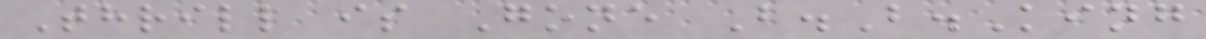Thrill is Gone B.B.King
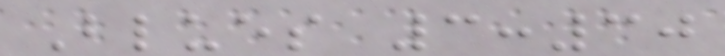Blues 3:30
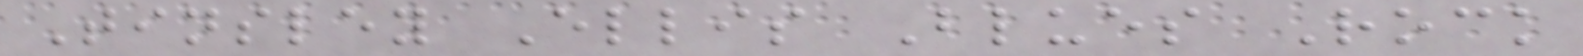Tinsley Ellis Blues Rock
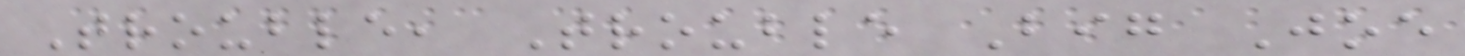Trouble, Trouble Big Joe
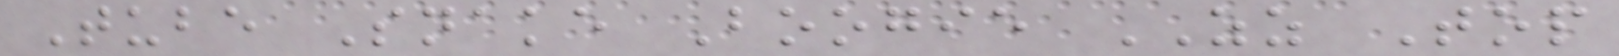Tube Snake Boogie ZZ Top
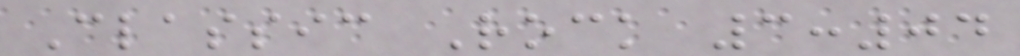Classic Rock 3:04
